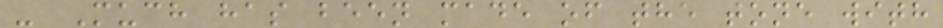- Much has been made of the tone with
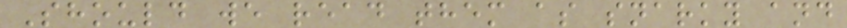Should we read them as snarky and
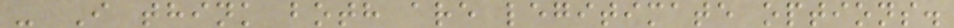- I think both are legitimate options.
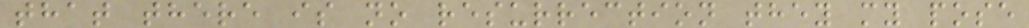that there is no resurrection they my pose
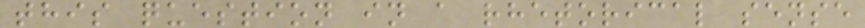this question in a rhetorical sense
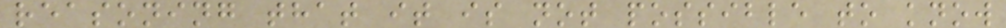reasoning that it is not possible to know
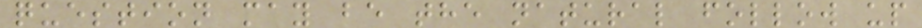question may be the natural follow up
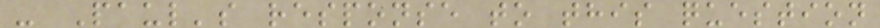- Paul's response to this question
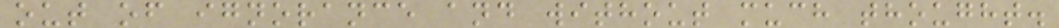out of ignorance and without much thought.
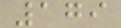179
